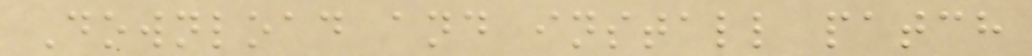Download and install patch
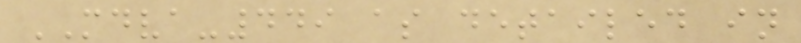MDVA-449 as detailed in
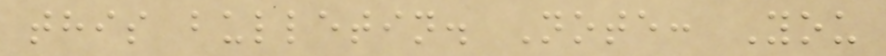this bulletin. Note: You
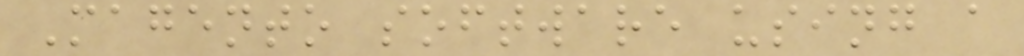Magento software using a
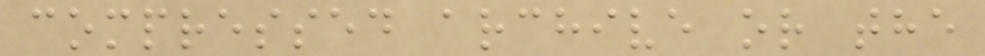compressed archive or the
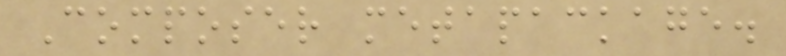Composer metapackage.
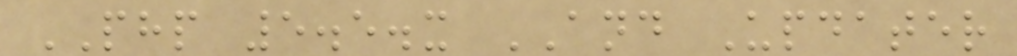PHP 5.5.x AND Updater
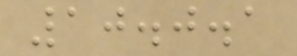10.0.1
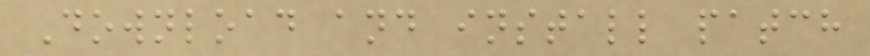Download and install patch
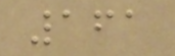161
